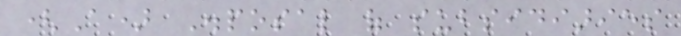(A) Disposal of subsidiaries
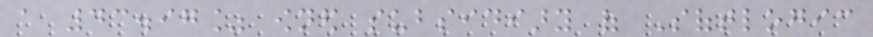a 43.97% owned subsidiary of Softlogic
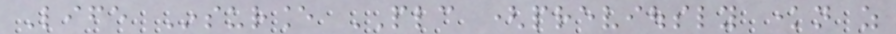Life Insurance PLC (previously known as
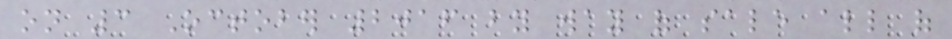on 3 October 2016 by way of sale all of
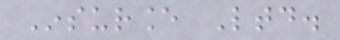Insurance Ltd.
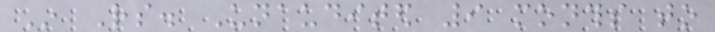In Rs. Unaudited 9 months to
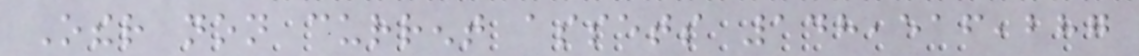Other non current assets 148,516,287
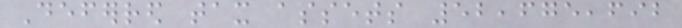Deferred tax assets 52,675,692
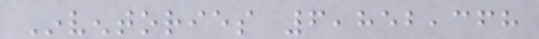Inventories 6,852,368
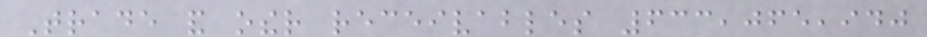Trade and other receivables 633,065,940
